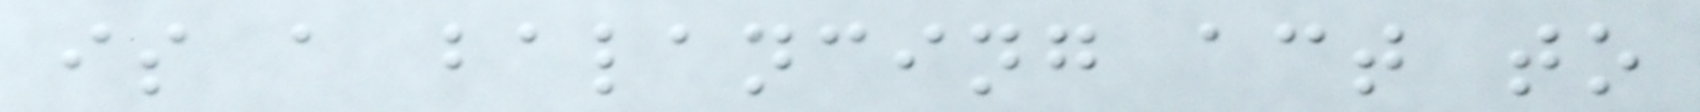is a balancing act to
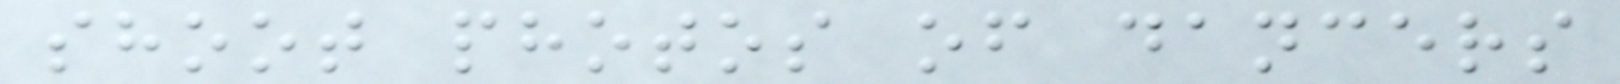shoot photos of dancers
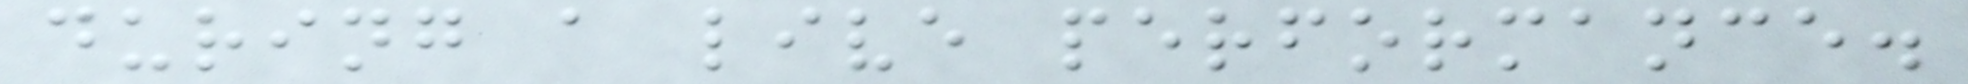during a live performance.
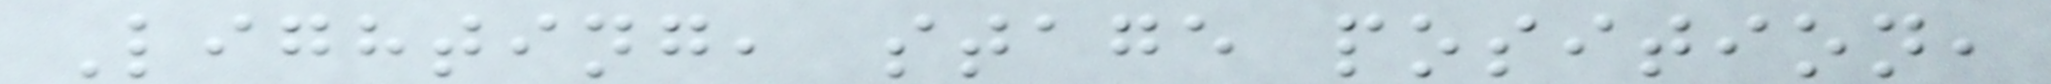Lighting, stage position,
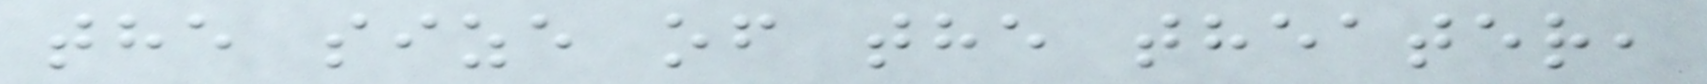the size of the theater,
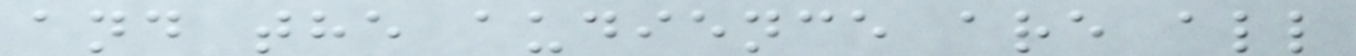and the audience are all
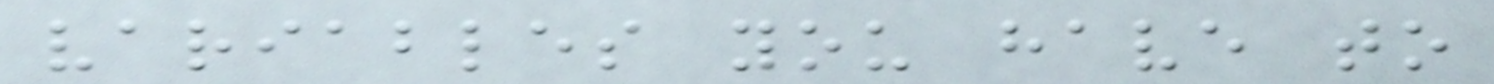variables you have to
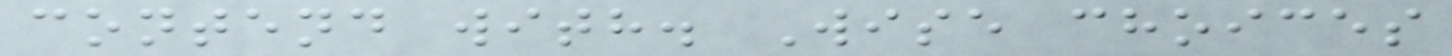contend with. Wise choices
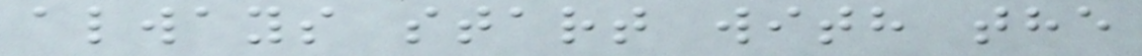always start with the
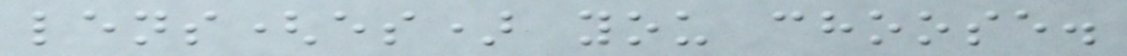lens(es) you choose.
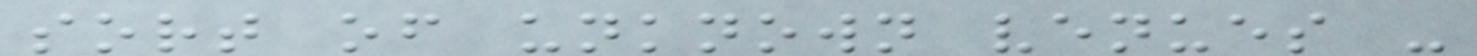sort of unknown venues -
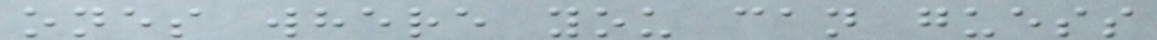ones where you can guess
